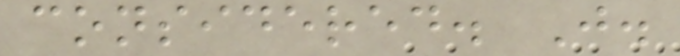considered. J.
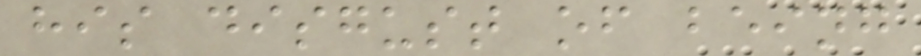his disgust of being
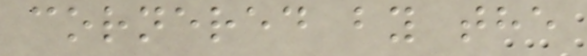cornered by the
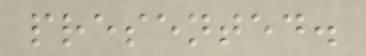presented.
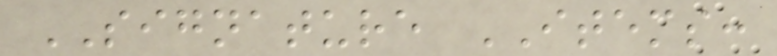SIGNATURE ITEMS:
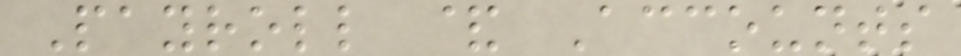Payroll & Accounts
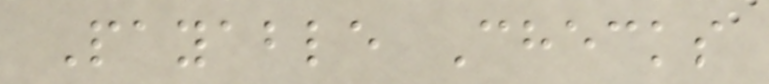Payable Checks
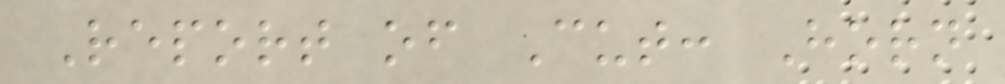Report of Cut: Horn
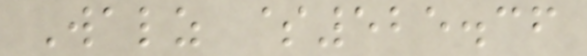Walz $525.36
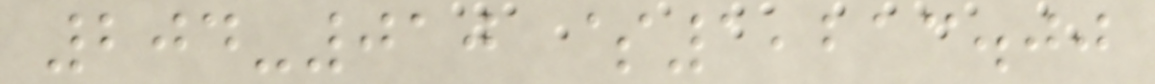204-010 $1,213.00
